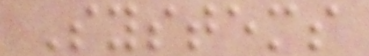Systems
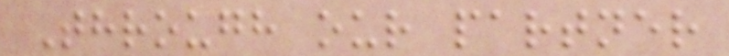Through our partner
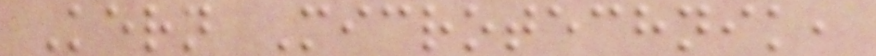Kern Microtechnik,
